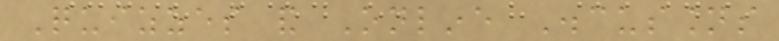Quizzes and Online Discussions
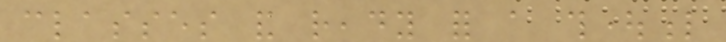classes and ready for a thoughtful
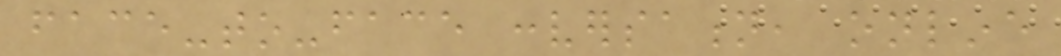face-to-face conversation, online
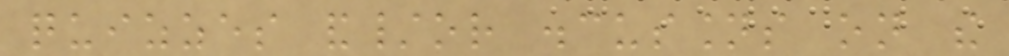quizzes and/or discussions on the
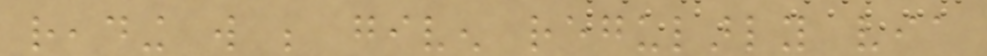reading will be given regularly via
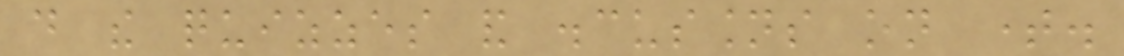do the quizzes and discussions on time.
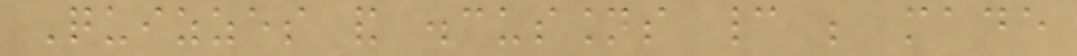Quizzes and discussions cannot be made
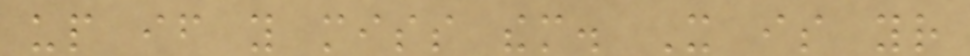up if you miss them. It is your
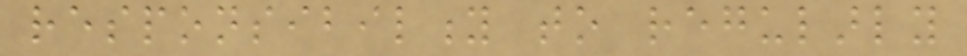responsibility to regularly
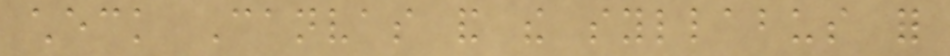check Canvas and the syllabus for
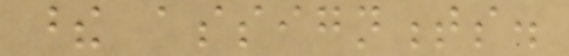these assignments.
